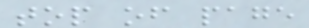top of page
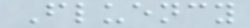Fluency
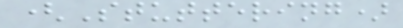(Stuttering)
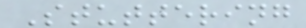Stuttering
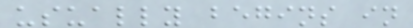usually begins in
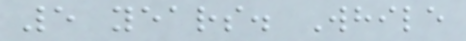5 years. While
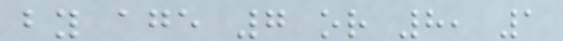by age 7 or 8, 1
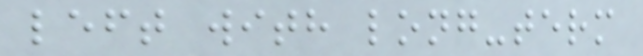left with long-term
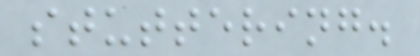stuttering.
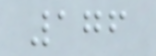176
